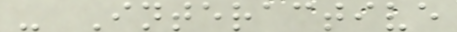- Interactive
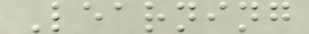Learning
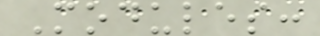Modules:
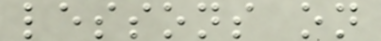lessons on
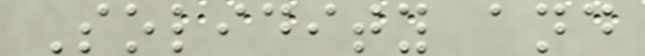Solidity and
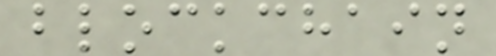blockchain
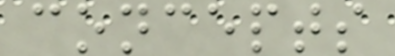concepts
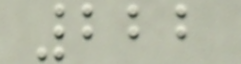222
